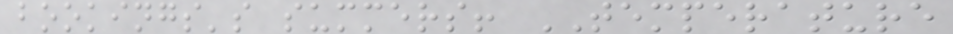bookings's summers! TEMPERATURE
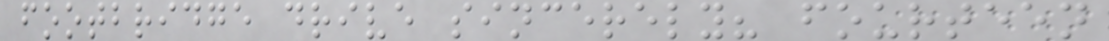footbridge drive sincerely? fourteen
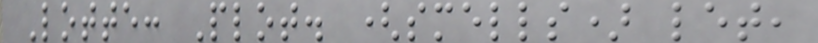Lotte: Plot. (smells) let,
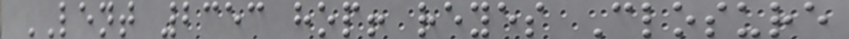LENT 2353 hop! reyes Closure
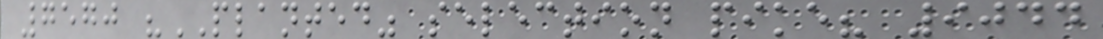7570 "PLANTED" selection pike? 9044
